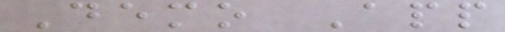Demo App
